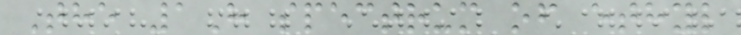The 1H spectrum of ethyl
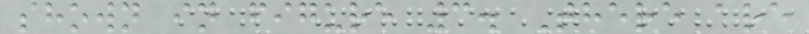shown in figure 3. There are
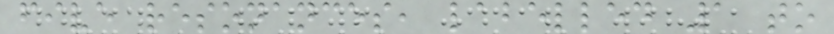five resonances, labelled 1 to
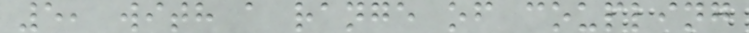5, with a range of coupling
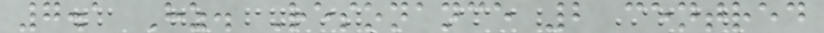7.1 Hz. Resonance 2 centred
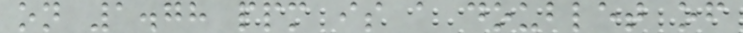on 1.78 ppm is a doublet of
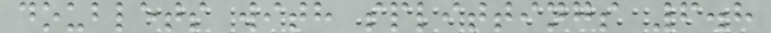doublets with splittings 6.8
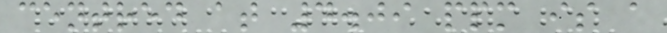centred at 4.09 ppm is a
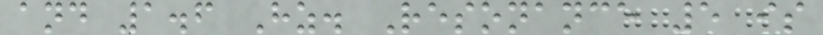and 1.6 Hz. Resonance 5 is
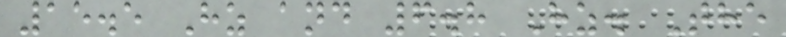15.5 Hz and 6.8 Hz. The
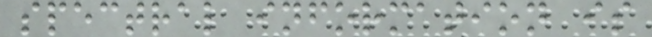spectral information is
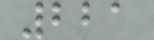221
